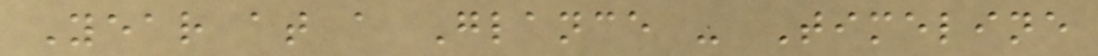Year at a Glance - Timeline
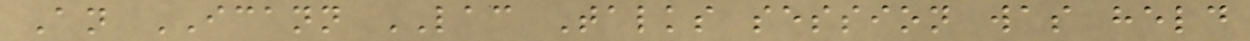An ICANN LAC Talks session was held
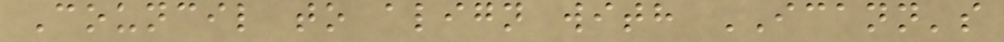Council to align with ICANN's
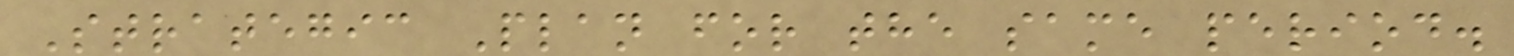Strategic Plan for the same period.
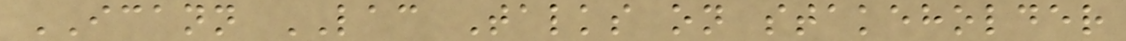ICANN LAC Talks on stakeholder
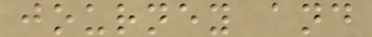journey and
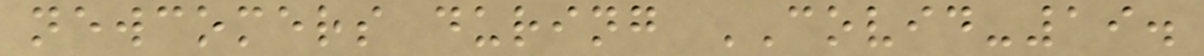newcomers during COVID-19.
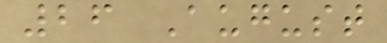26 August
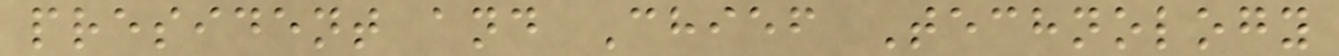president and Chief Technology
